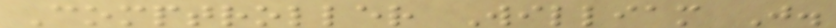Comptroller William J.
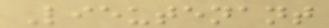Lieutenant
